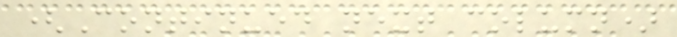(Continued next column)
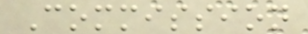Commission
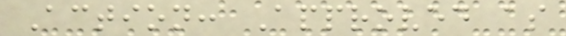Action: Approved as
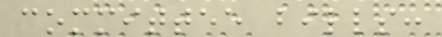committee bills:
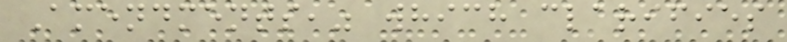Amendments," which clarifies
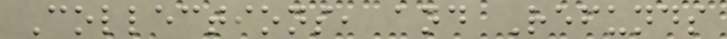Collections, and Refunds
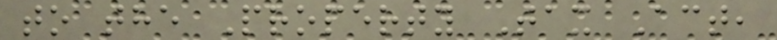to the Property Tax Act,
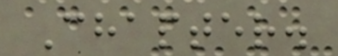Chapter.
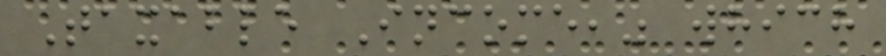Taxable Income," which
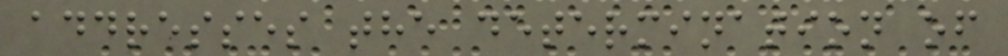addresses the determination of
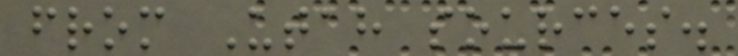from Utah sources.
